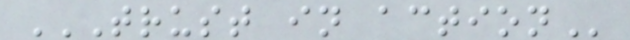TRUST IN ACTION
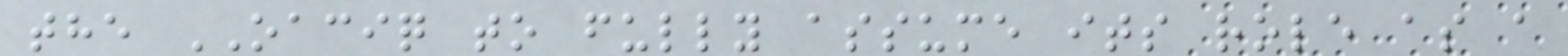the OACIQ to fully assume its role as a
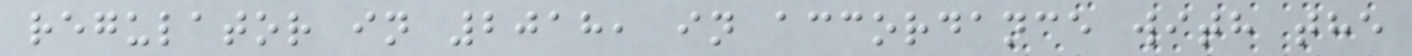regulator in 2018, in accordance with the
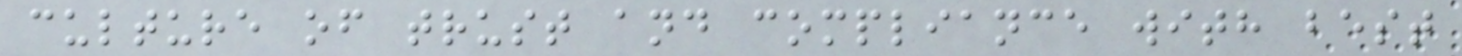culture of trust and compliance with best
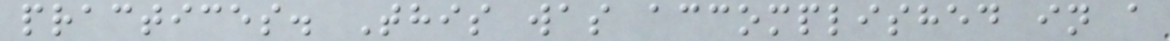practices. This was accomplished in a
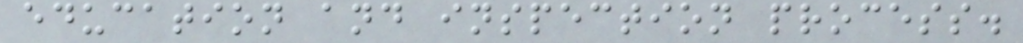education and inspection process.
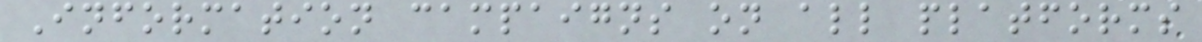Information campaigns on all platforms
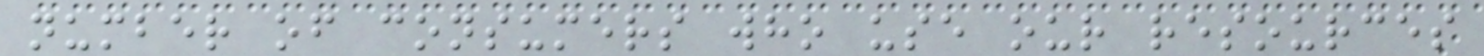number of consumers who use our resources
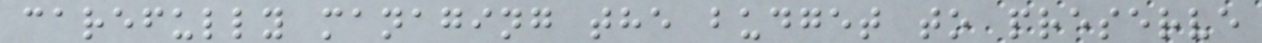carefully managing the budget to preserve
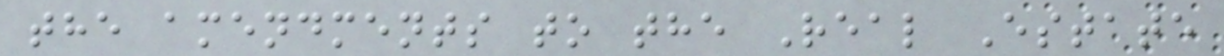the amendments to the Real Estate
